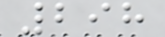298
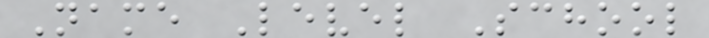Name Level School
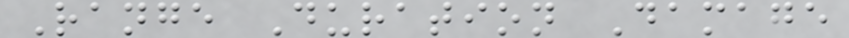Range Duration Damage
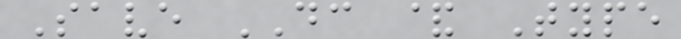Save DC & Type
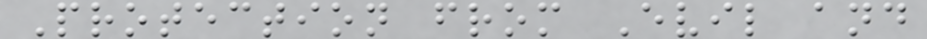Protection from Evil and
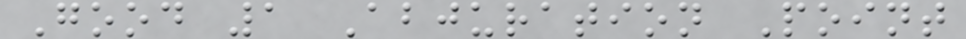Good 1 Abjuration Point
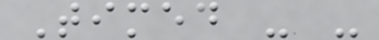Timed - -
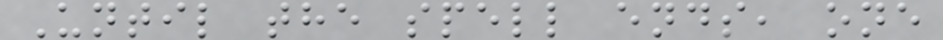Until the spell ends, one
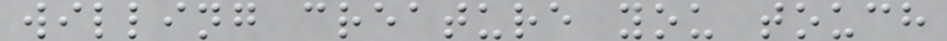willing creature you touch
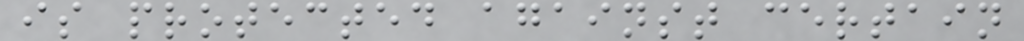is protected against certain
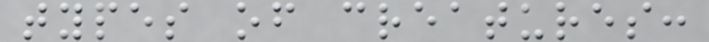types of creatures:
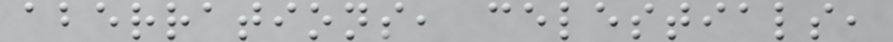aberrations, celestials,
